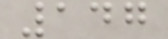147
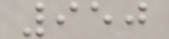950
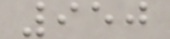950
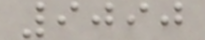9090
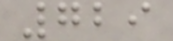729
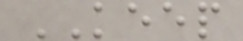KEEP
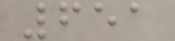651
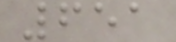651
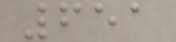651
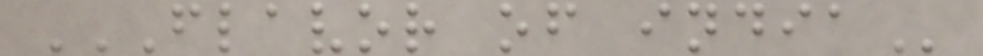FLAVOR OF INDIA
